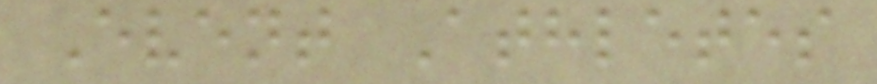Event Athletes
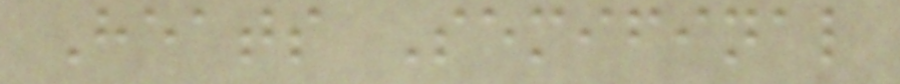Heats Semifinal
